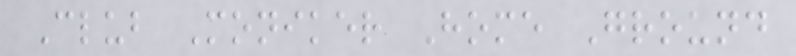Club Moniker Home Ground
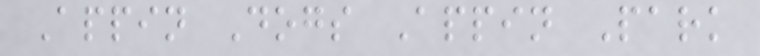Appin Dogs Appin Park
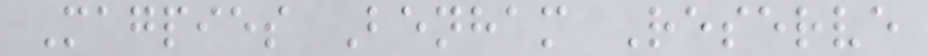Magpies Benham Reserve
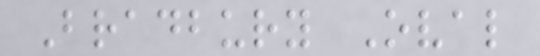Bradbury Oval
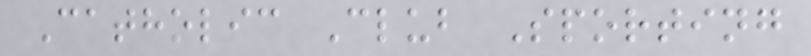Catholic Club Sporting
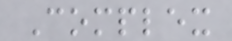Complex
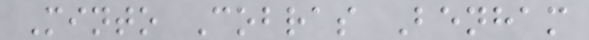Minto Cobras Benham
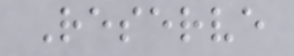Reserve
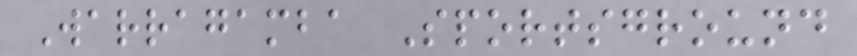Warragamba Sportsground
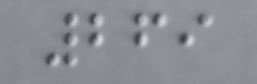269
